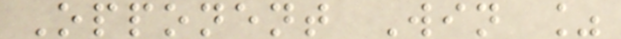Opponent Win %
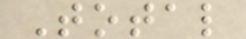Total
